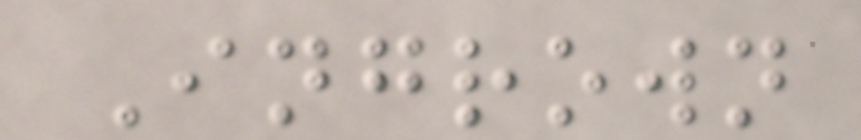Ingrown
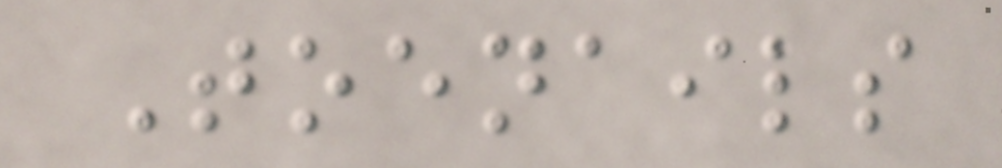Toenails
